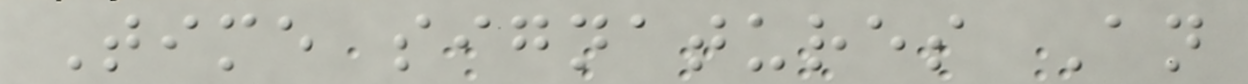Time signatures An
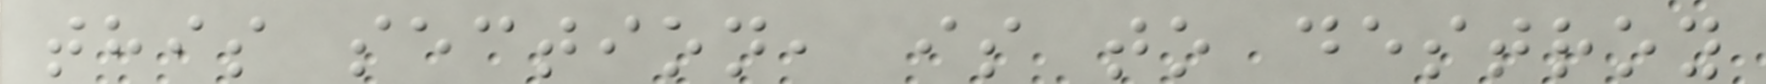this section, is to destroy
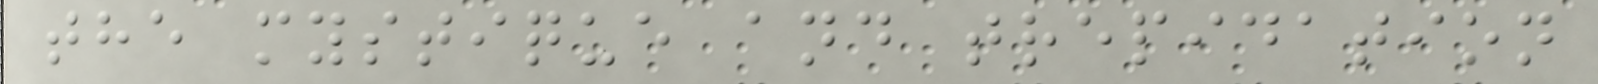the mystique and trepidation
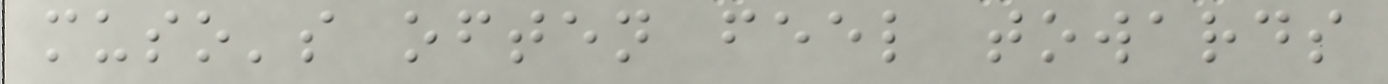muso's often feel towards
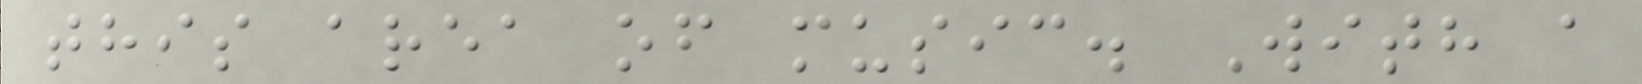this area of music. With a
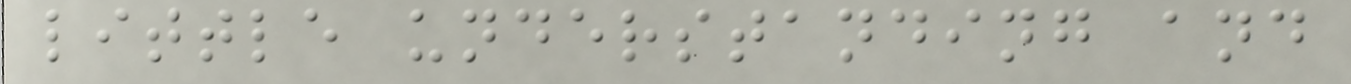little understanding and
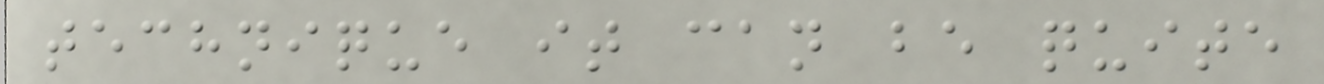technique it can be quite
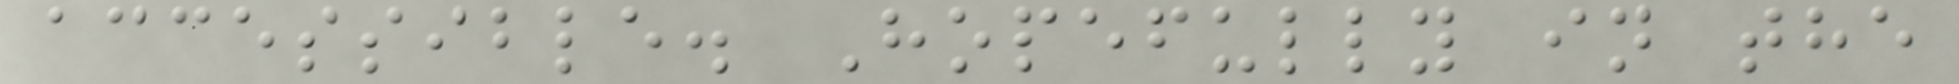accessible. Hopefully in the
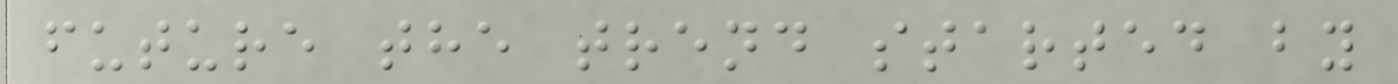future the trend started by
